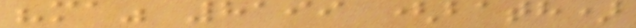"ma" 8199 (bath)
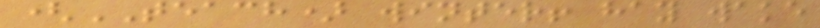(TEACH) winter! hay wake
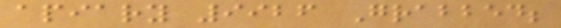apiary 9926 Grabbed;
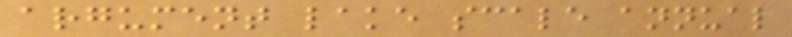argument lake scale annual
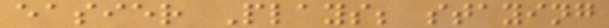easier Plays; staying
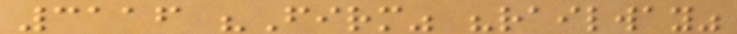3116 "Firm" "railway"
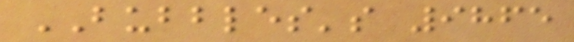BUBBLES's 9865
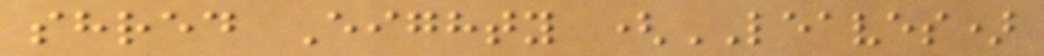shred Eighty (LEAVES)
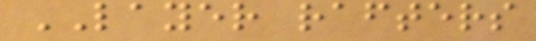LAYER rafters
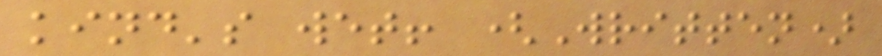kind's wet! (Written)
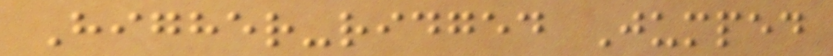Higher-ridged Jumped
